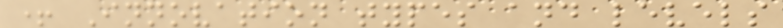+ Innovation types and levels
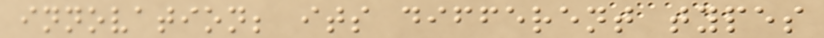innovation; its different types
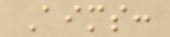Aims:
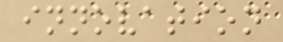innovation
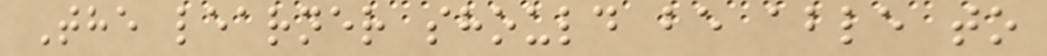The learner should be able to
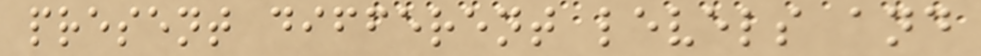present different levels and
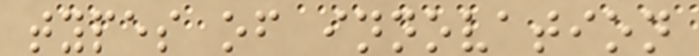types of innovation
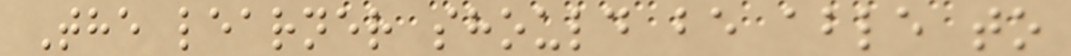The learner should be able to
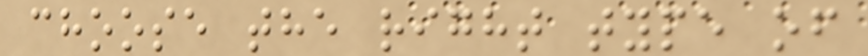choose the right type of
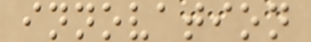innovation
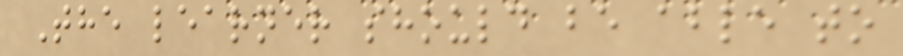The learner should be able to
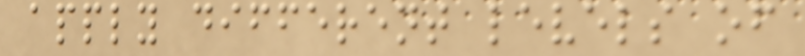apply different levels of
